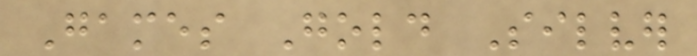Games Gold Silver
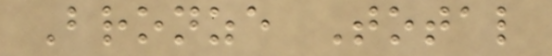Bronze Total
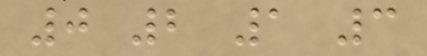0 2 1 3
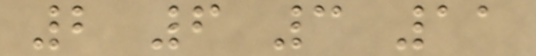2 6 3 11
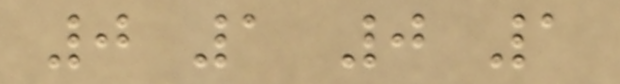0 1 0 1
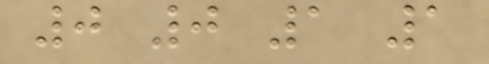0 0 1 1
